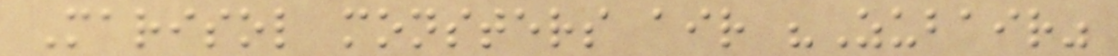Marisol monsters air "Zubair"
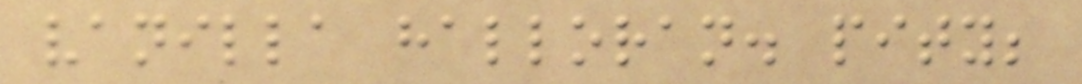vanilla halloran. pity;
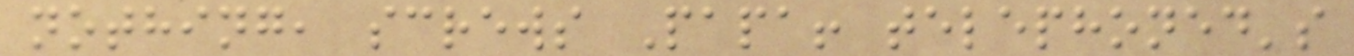nothing, screws Papa! telephoned's
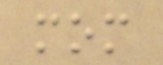mom
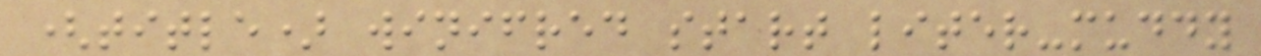(title) winifred start liter-muddy
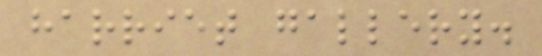harriet gallery.
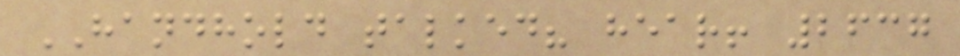HANDHOLD talked? hear! 2637
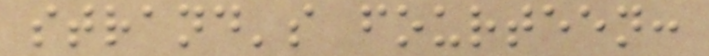strand's fourteen:
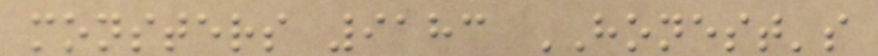monsters 9183 HONEST's
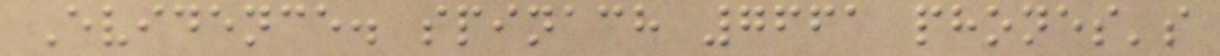Evidence. spinach 7661 phones's
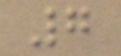7
